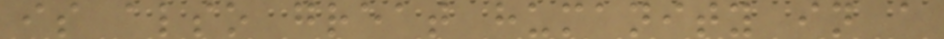is also great humanity in a
